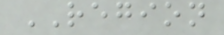REGION
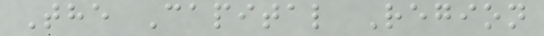The Capital Region
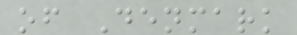of Denmark
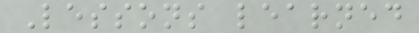Lessons learned
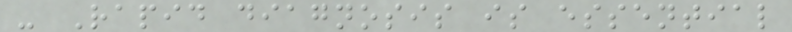- Rapid diagnosis is essential
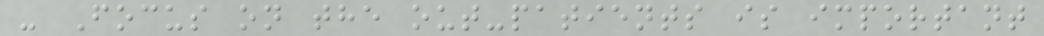- Focus on the out-patients is important
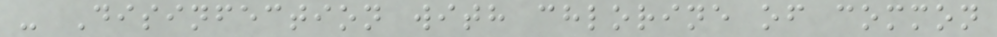- Disinfection with chlorine of common
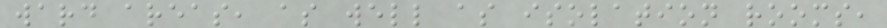ward areas, as well as isolation rooms,
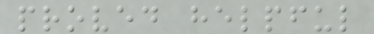proved helpful
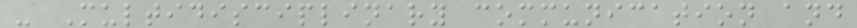- Multidisciplinary communication and
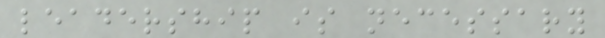leadership is necessary
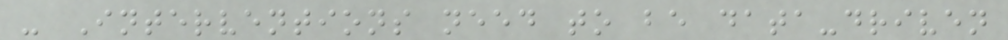- Interventions need to be data-driven
